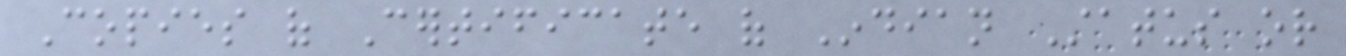Copies of Certificate of Indian Status or
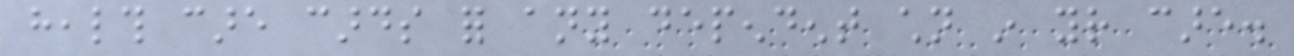health care cards for any dependent children in your care.
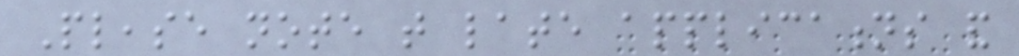Please note that late applications and
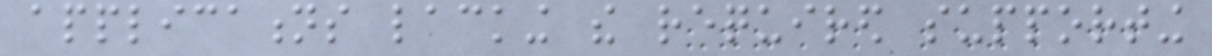applications lacking the required supporting
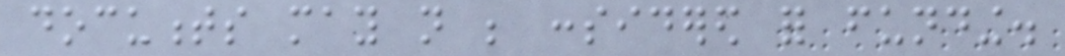documents may not be considered for funding.
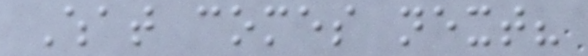What comes next?
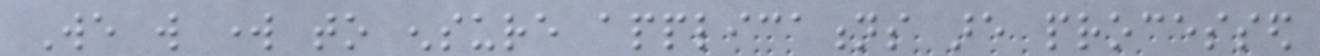We will work to ensure applications are processed
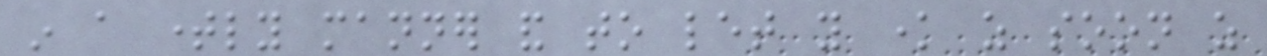in a timely manner and to let you know as soon as
